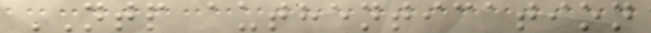NTP authentication
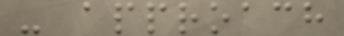- approach
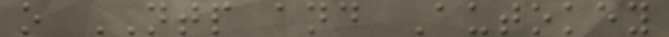o NTP and Autokey
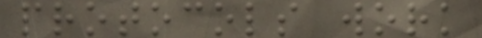protocols work
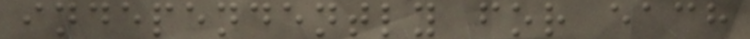independently for each
